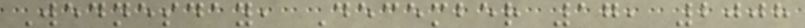Wednesday, December 17, 2008
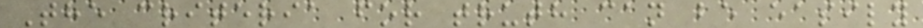The criteria for truth can be easily
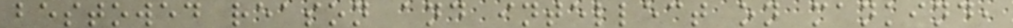bestowed reason and intellect on mankind,
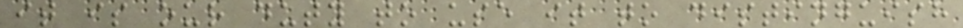it is our duty to use it to distinguish
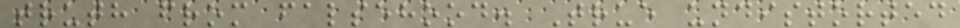truth from falsehood. True undistorted
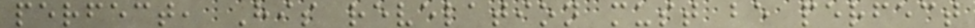perfect, His revelation must be perfect
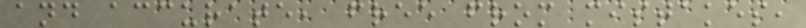and accurate, free from mistakes,
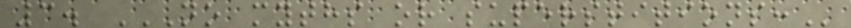3. NO MYTHS OR SUPERSTITIONS:
